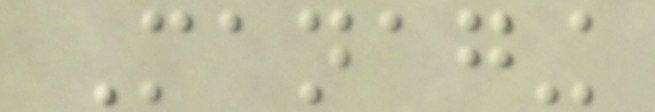Managing
